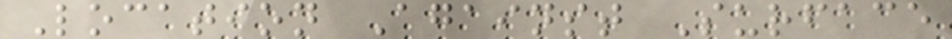Location Against Surface
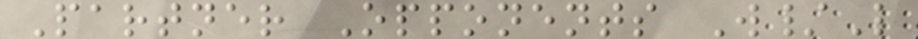Partner Opponents W/L
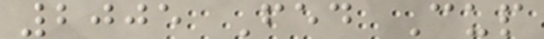2005 Fed Cup
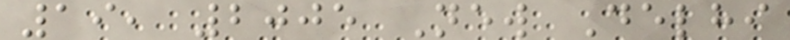19, 2005 New Delhi
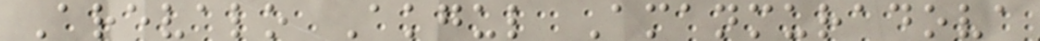Arevalo Akgul Amanmuradova
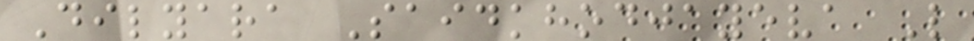Dilyara Saidkhodjayeva L
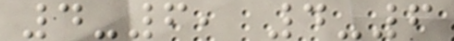4-6, 4-6
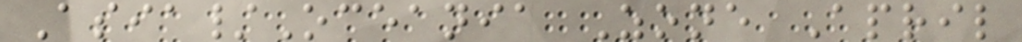Asia/Oceania Zone April
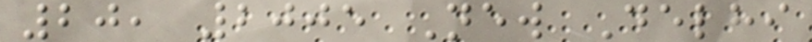20, 2005 New Delhi
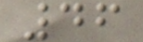46
